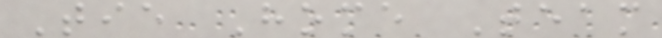Tie Home Team
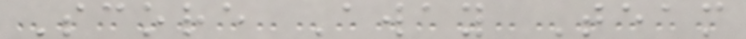Score Away Team
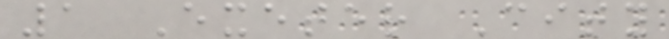1 Exeter City
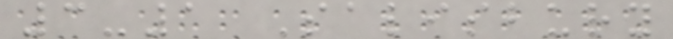3-1 Salisbury
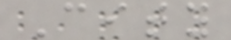City
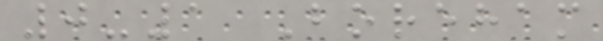0-1 Boreham
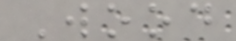Wood
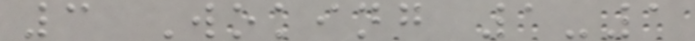3 Woking 1-1
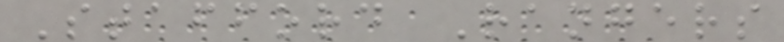Stafford Rangers
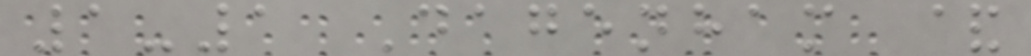1-1 Dagenham &
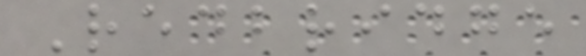Redbridge
